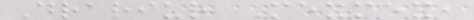Drariur Mexmex,
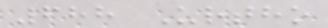688 Urtho
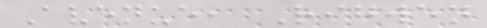Avenue, Rigwen
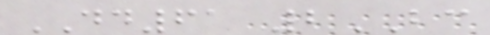DD61 2BC
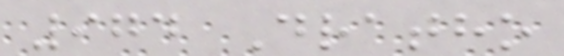974 Dratho
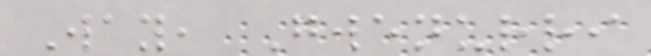Way, Gwenurri
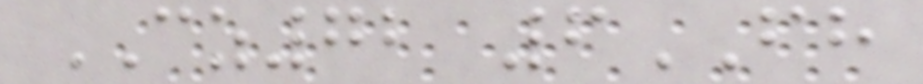CZ72 6FH
